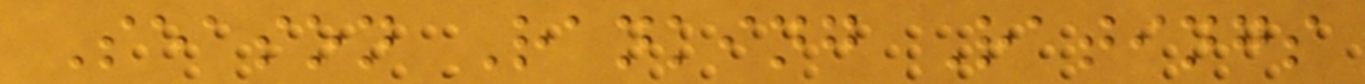Season Ranking Ratings
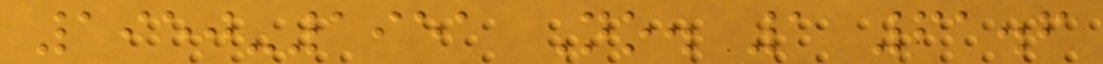1950-1951 No. 1 61.6
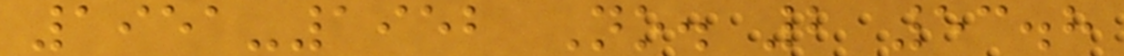1951-1952 No. 2 53.8
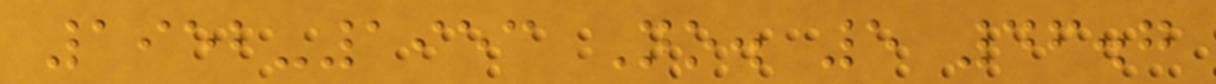1952-1953 No. 5 46.7
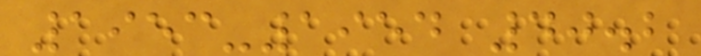1953-1954 40.2
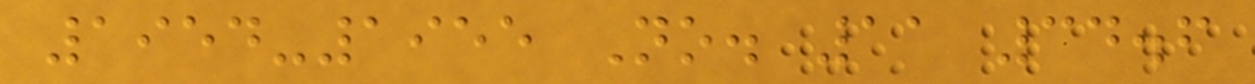1954-1955 No. 11 34.6
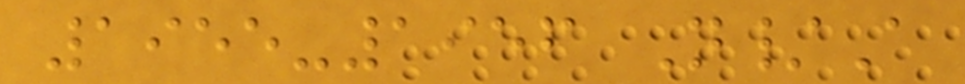1955-1956 N/A
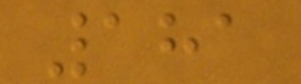181
